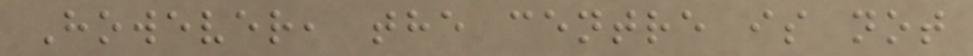However, the centre is not
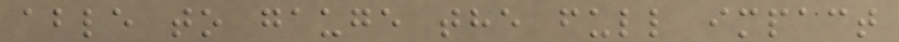able to gauge the full impact
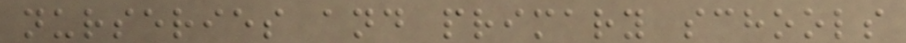nurseries and primary schools
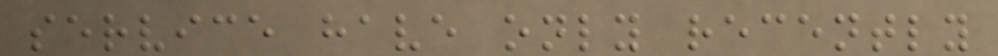service have only recently
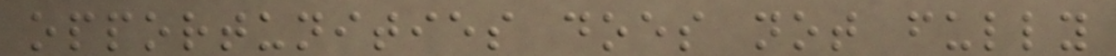opportunities does not fully
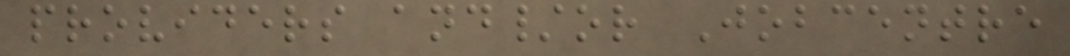providers and/or Jobcentre
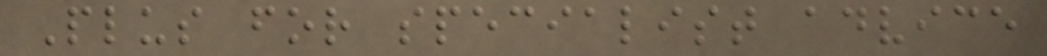Plus for specialist advice
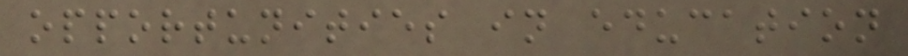opportunities in education
